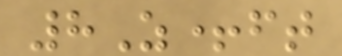8Z+ft
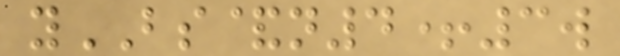yBS&n4+3w
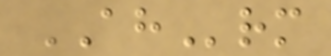AHrm
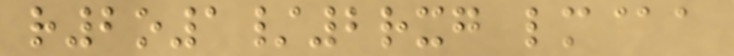r2o1/2rxg lm@a
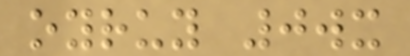oyruy 0wx
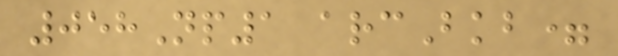058Np1 arcBkb=
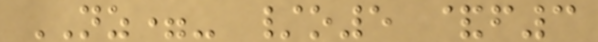NZ=- /o5 &f3
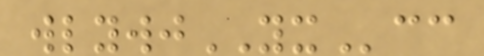wlywjYXcc
